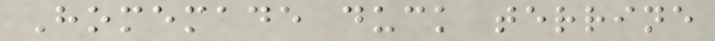Homemade duck terrine
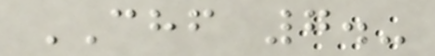CHF 7.-
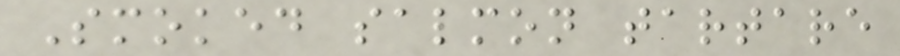Smoked salmon tartare
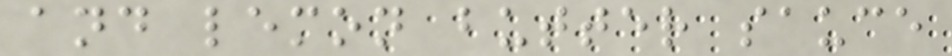and lemon butter sauce
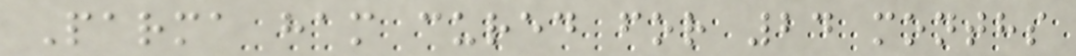Parma ham cured for 24 months
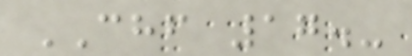CHF 17.-
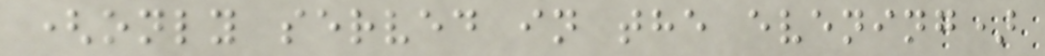(only served in the evening)
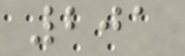201
